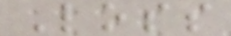Loss
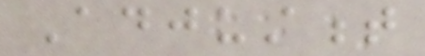Adjustment
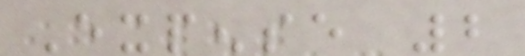Expense 2
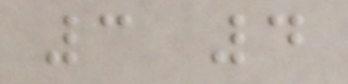3 4
